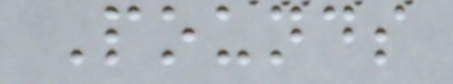Pounds
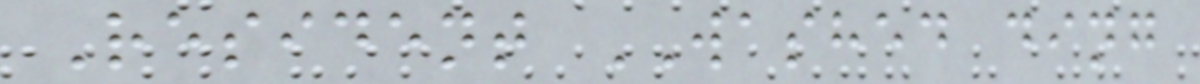Resident WASHED ding
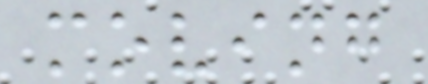moving
